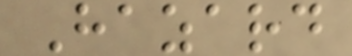Hazard
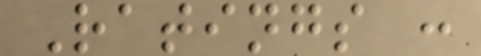Ratings :
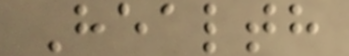Health
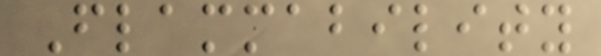Flammability
